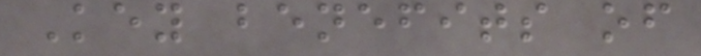Key benefits of
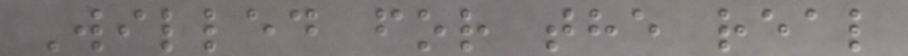Willed for the real
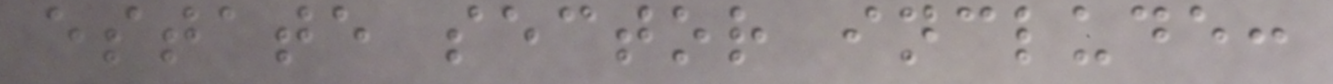estate sector include:
